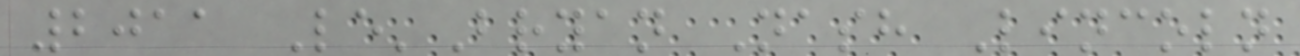2011 Le'Bryan Nash Lincoln
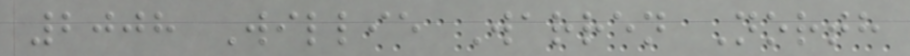2008 Willie Warren North
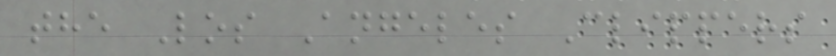the Los Angeles Clippers
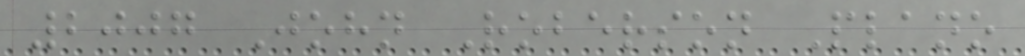2007 John Roberson Plano
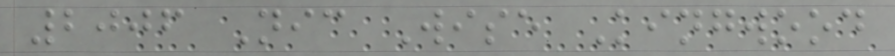2006 Nic Wise Kingwood
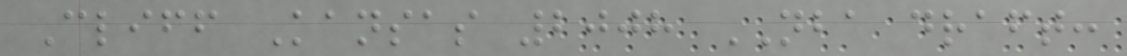Cliff Kansas 2008 NBA draft:
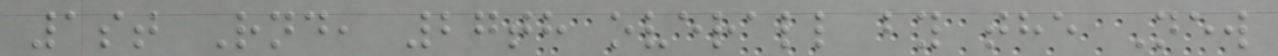1st Rnd, 27th overall by the New
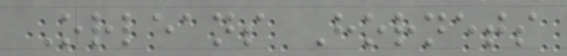Orleans Hornets
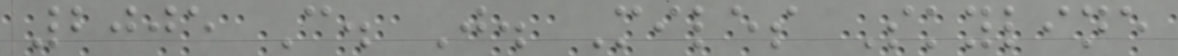2005 C. J. Miles Skyline
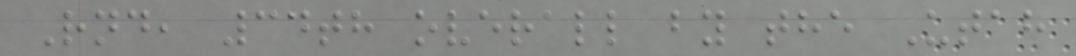Rnd, 34th overall by the Utah
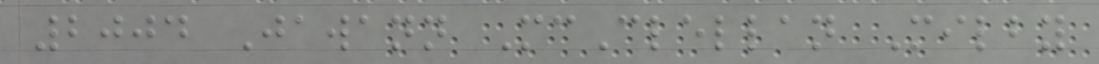2004 Jawann McClellan Milby
